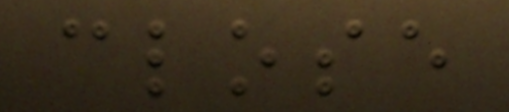close
